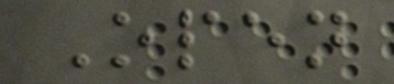Open
